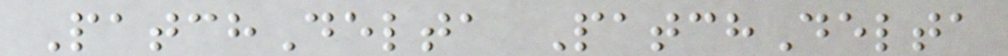PatchDelta PatchDelta
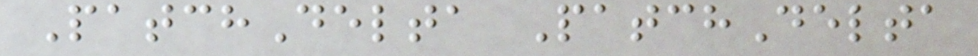PatchDelta PatchDelta
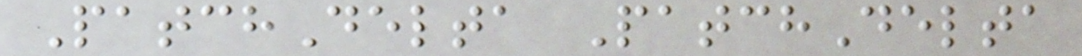PatchDelta PatchDelta
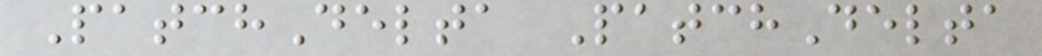PatchDelta PatchDelta
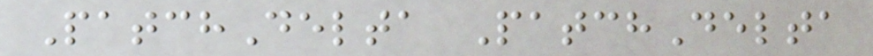PatchDelta PatchDelta
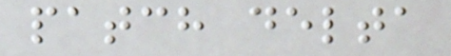patch delta
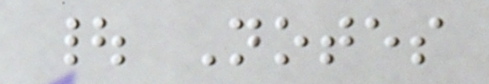| Notes
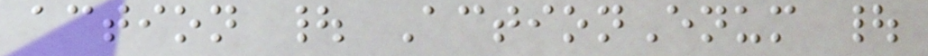action | ActionEnum |
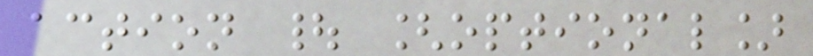action | [optional]
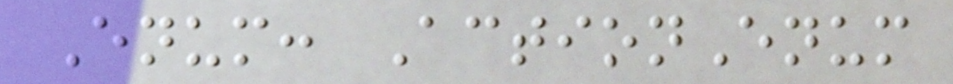Enum: ActionEnum
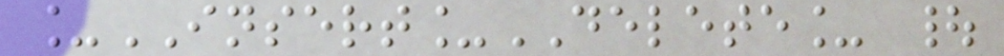_INSERT_DELETE_ |
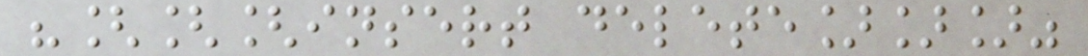"[[[insert delete]]]"
